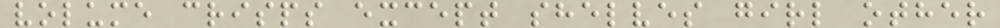volume crisps except shelves girl other
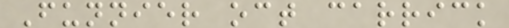Funnier oct carrick
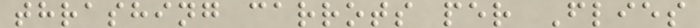thrashing carrots per Flies
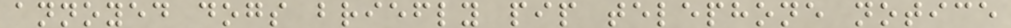annoyed dogs briefly pip telephone notice
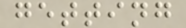getting
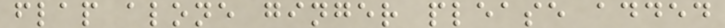flap alone ginger please added
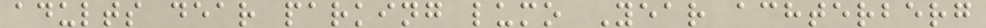adults dear parking lumo Year achterberg
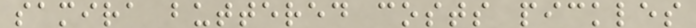samira buttered costs pickles
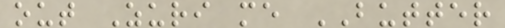out Zuri me BUTTER
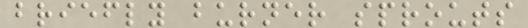briefly burner sprouts
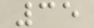35
